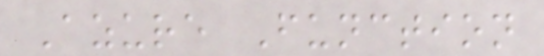Azure Function
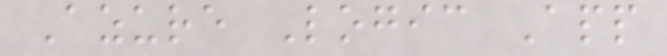Azure Logic App
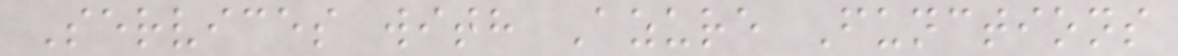Services with Azure Functions
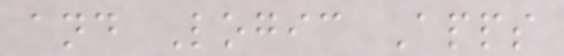and Logic Apps
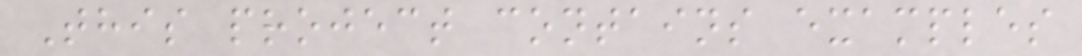This project contains examples
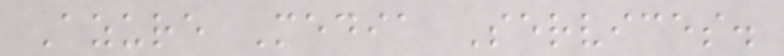Azure Media Services.
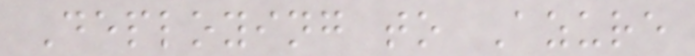Deploying to Azure
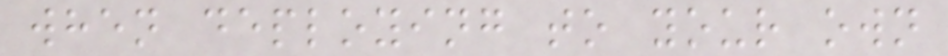when deploying to your own
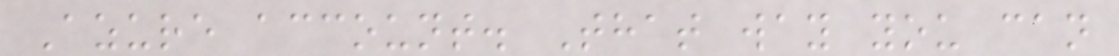Azure account. That way you can
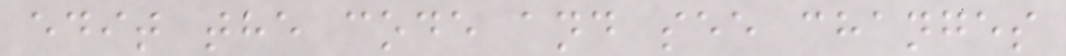edit the code and see changes
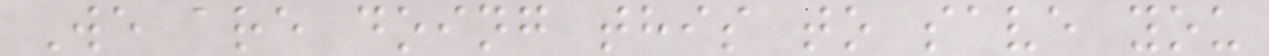We are doing this to save you
